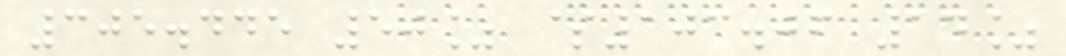305.445 50% $103.06 14%
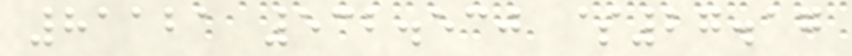81121 532.530 $27.17
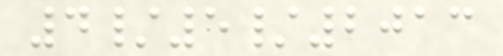4/5/2013
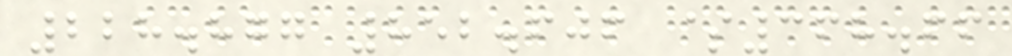228.877 852.606 $368.66
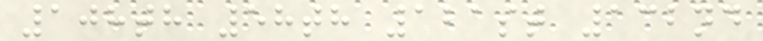108th 58th 121st 132nd
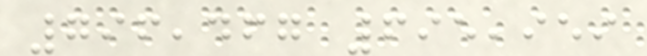796,467 695,959
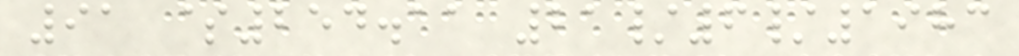91 $254.11 21/6/1983
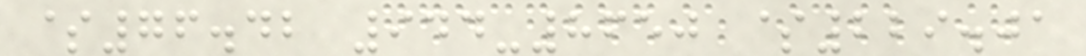$76.42 944-8650 $229.01
